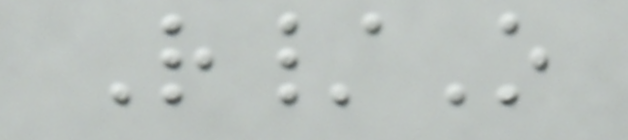R/O
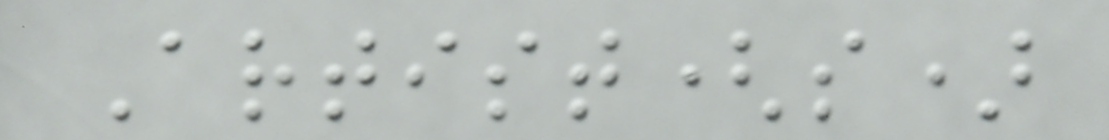Artist(s)
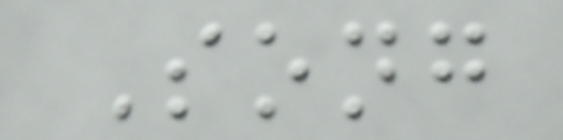Song
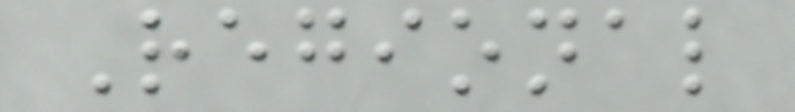Regional
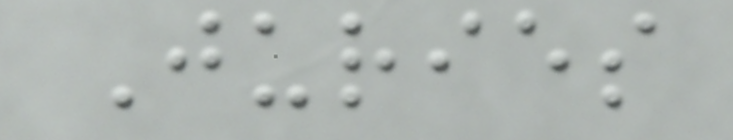Juries
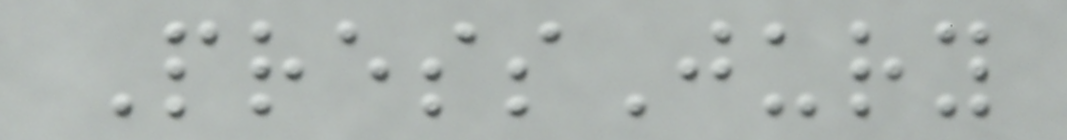PressJury
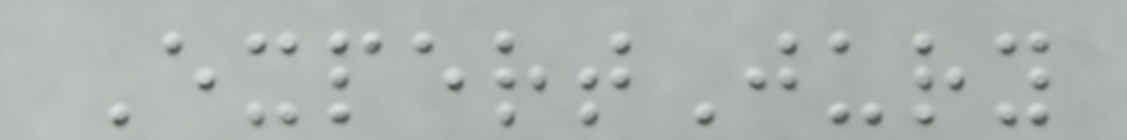ExpertJury
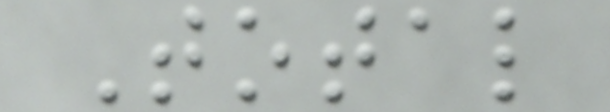Total
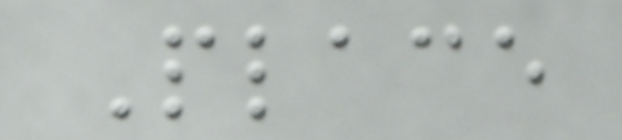Place
